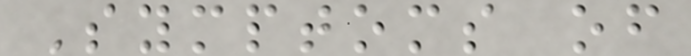Symptoms of
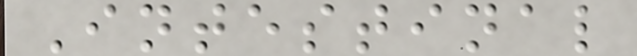Intestinal
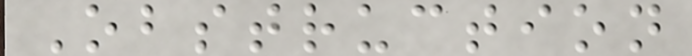Obstruction
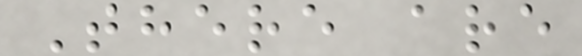There are
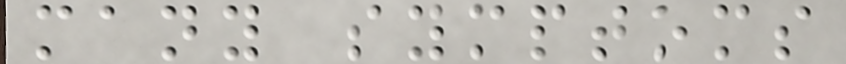many symptoms
